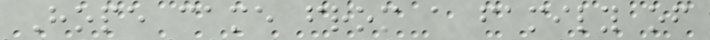Hope came from a family of
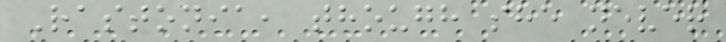Rastonia, though she never
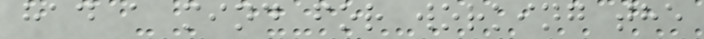had a mind for working the
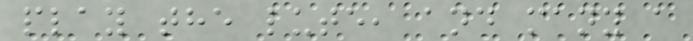play the lute, and many a
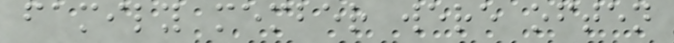family member were often
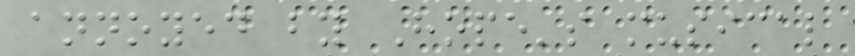annoyed by Hope's musical
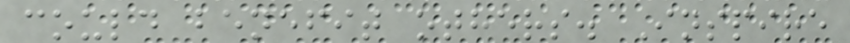could benefit others. Inspire
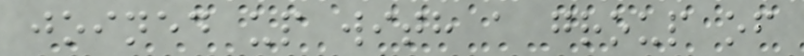joined up with a group of
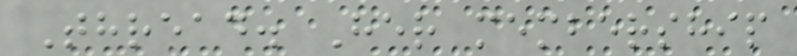Thread. Her membership
